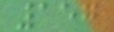157
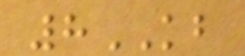8KB
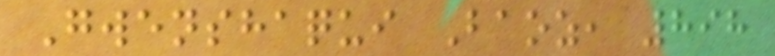Gwenshaqui Baoz, 898
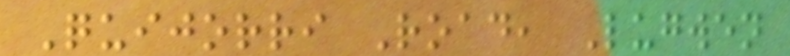Quijorri Road, Lugwen
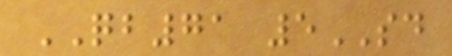QB71 5SD
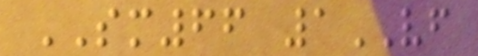SM66 1VF
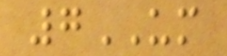7UM
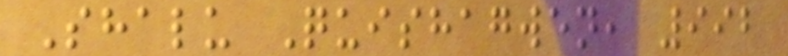Shalu Quishagwen, 992
